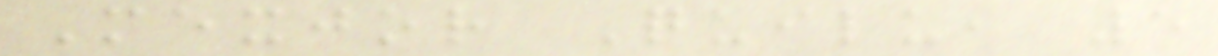Mexjor Quilu, 5
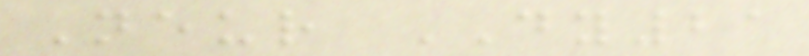Neur DY21
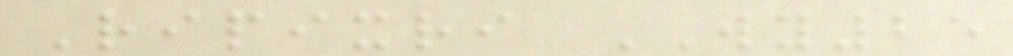Ripixri WY25
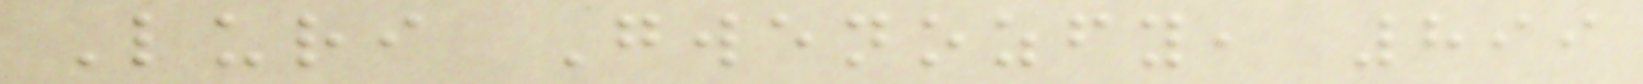Luri Gwenozfy, 899
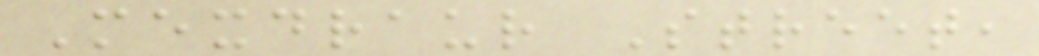Mexdraur Street,
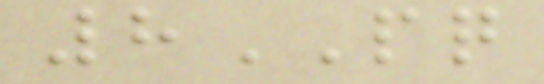8PQ
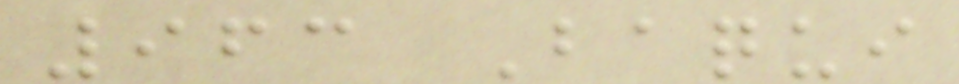963 Baqui
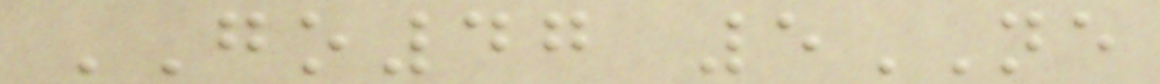GO47 5NE
